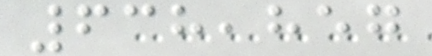638,857
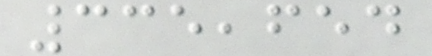335,654
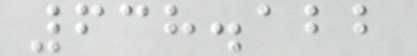638.122
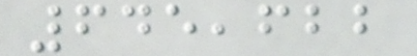645,622
